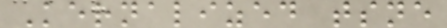Kernalized tsne
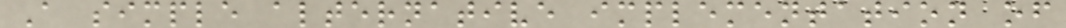A simple alternative implementation of
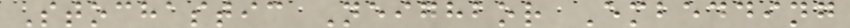Stochastic Neighbor Embedding
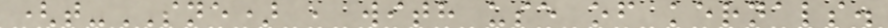(t-SNE) , with use of kernals.
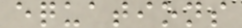equations
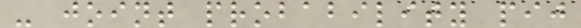- joint probability pij
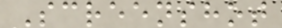Screenshot
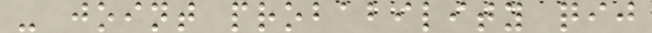- joint probability qij
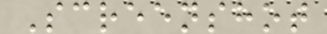Screenshot
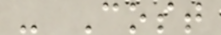- Cost
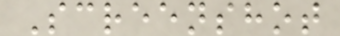Screenshot
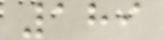189
